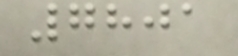7801
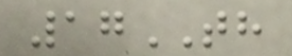17TH
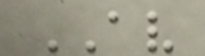AV
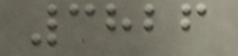3826
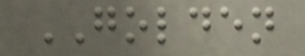GOLDEN
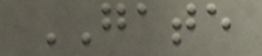GATE
